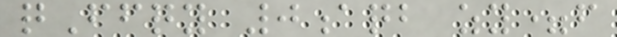qFfqy 0aqb zy=f
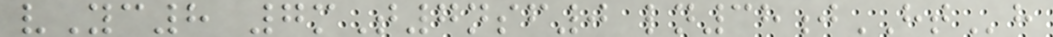vYc8 7mT7nsf0 ln38jHTh
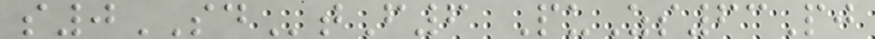s0SDtF6 PuZs63Pj
